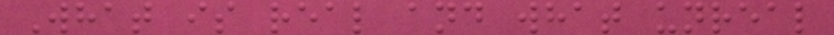What is real and what unreal
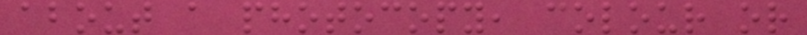about a photocopy, colour or
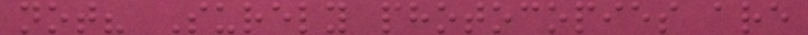not? Surely photocopies are
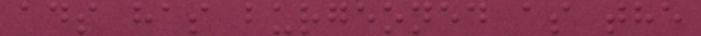ads has burgeoned as the
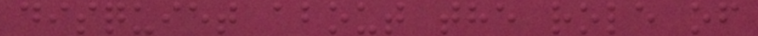disquiet about the role of
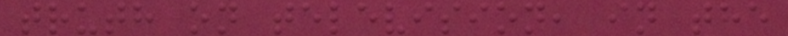truth on television, in the
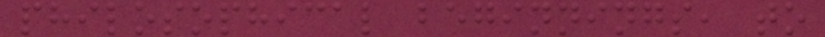philosophical beginnings, to
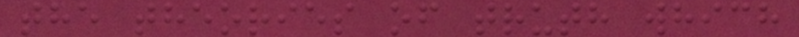the theories of truth which
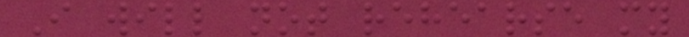I will not rehearse my
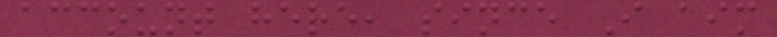account here, since I aim
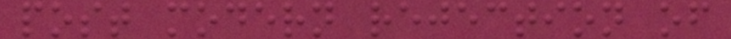post modern rejection of
